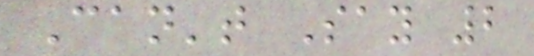Can't Say 2
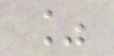%
